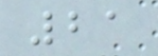21
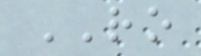RO
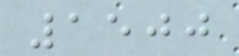1500
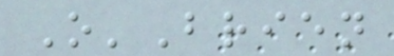O'Brien
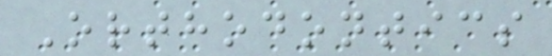Orthodontics
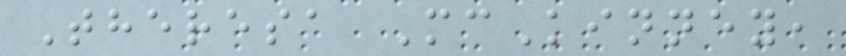Theresa McKinney,
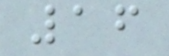16
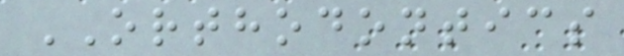ORTHODONTICS
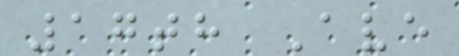17th Ave
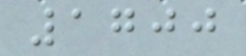1700
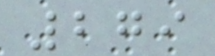279
